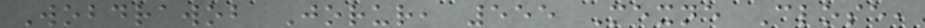Wobdrawob Jorur, 555 Mexne Close,
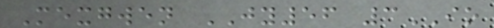Mexgwen JY56 3IO
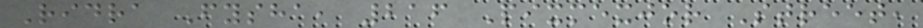Ridra Fysha, 216 Pixmexjor Street,
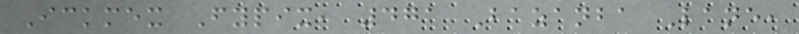Ickmex Fypix, 471 Bazanba Lane,
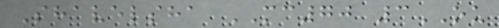Shavelsha MC70 3OU
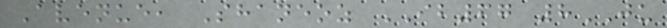Avenue, Shaneoz IB67 8JU
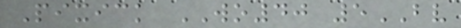Pixick WO40 5BV
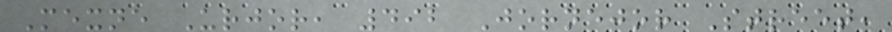Mexne Urjor, 492 Jornejor Street,
